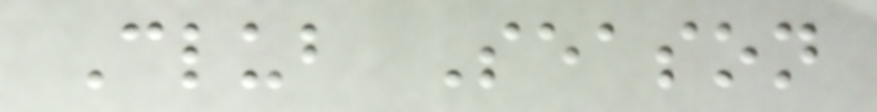Club Season
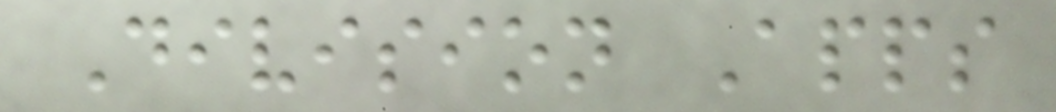Division Apps
